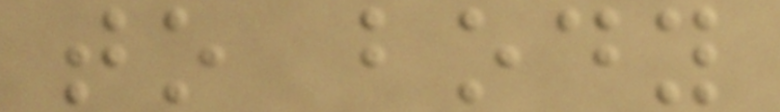to body
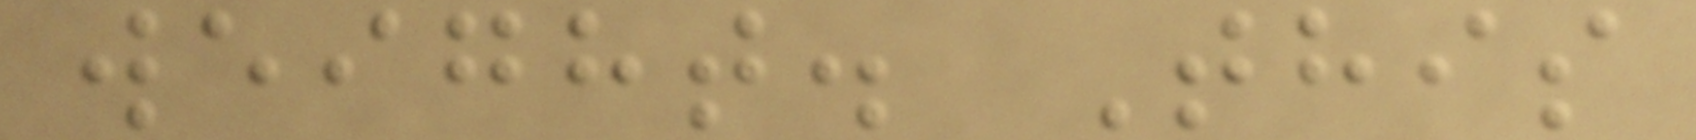weight. This
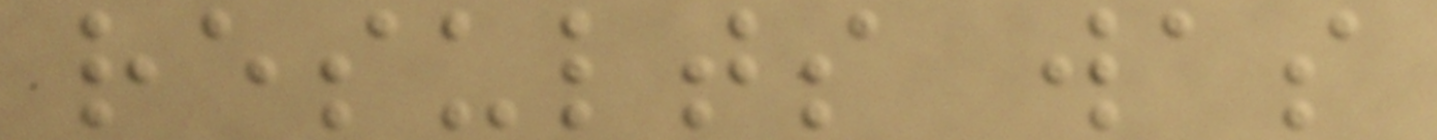results was
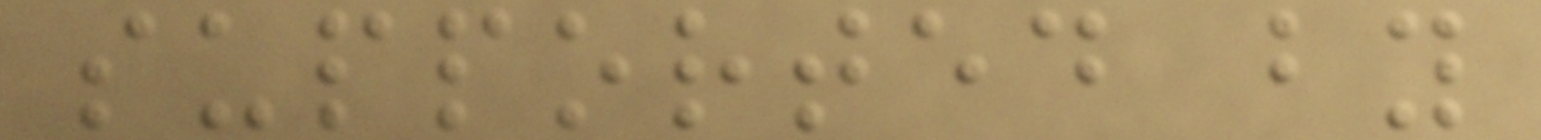supported by
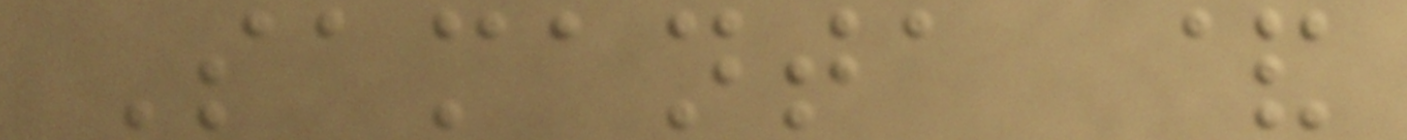Samanta &
